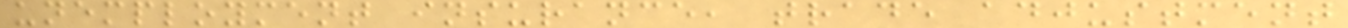unemployment insurance, trade adjustment
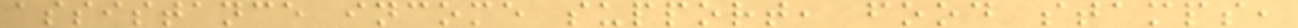assistance income support, food stamps,
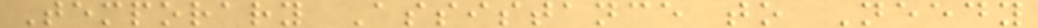Temporary Assistance to Needy
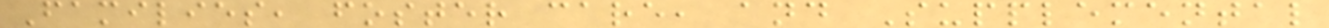Families, foster care, and Supplemental
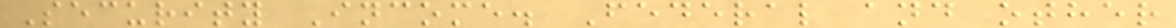Security Income. Federal and other
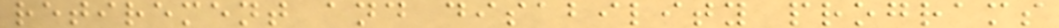retirement and disability programs
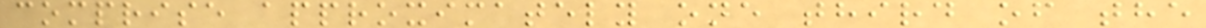comprise approximately one third of the
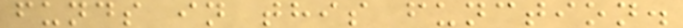funds in this function.
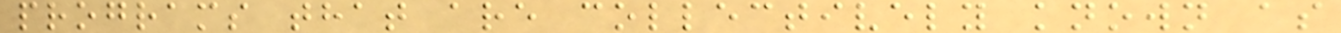programs that are collectively known as
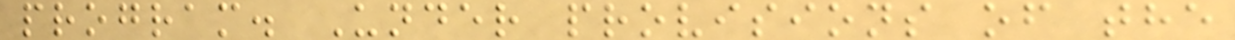program. Under provisions of the
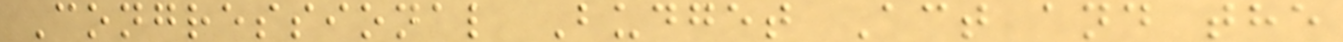Congressional Budget Act and the
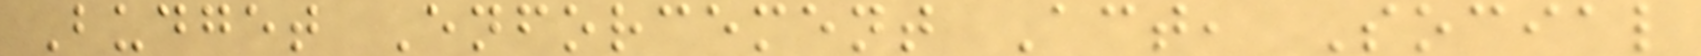Budget Enforcement Act, Social
